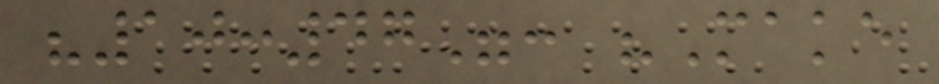"10:47": "Make
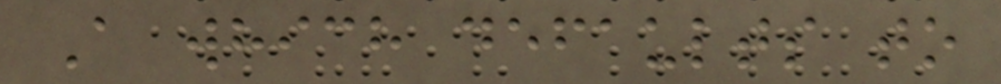A which defaults to
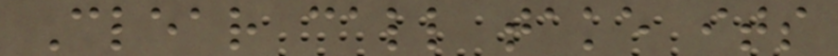Clear call take its
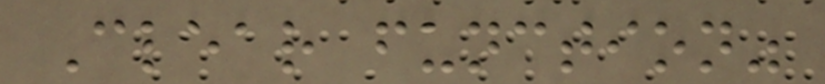Clear function"
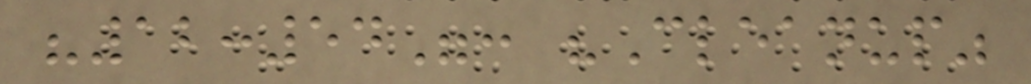"12:54": "Cleanup"
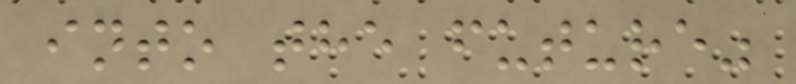into the future"
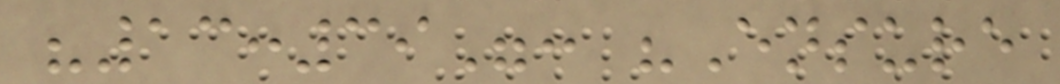"13:39": "Ensure
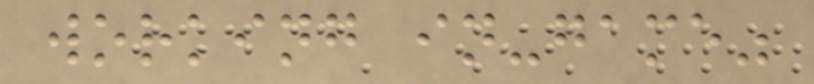working in-game"
